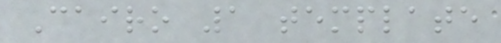Cairo 1 template
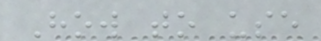How to use
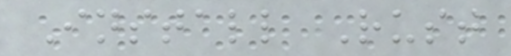Install Rust
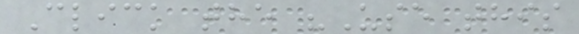Click the "Use this
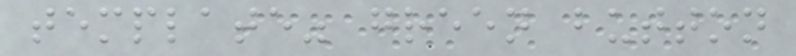template" green button
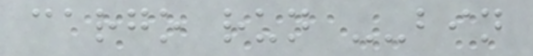cargo run --bin
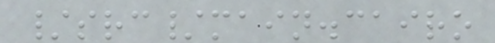/src/main.cairo
